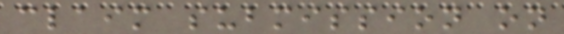claim submission on
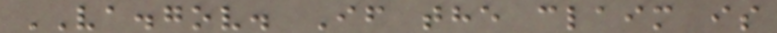VA.gov. If the claim is
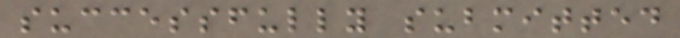successfully submitted
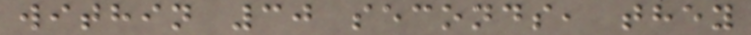within 30 seconds, they
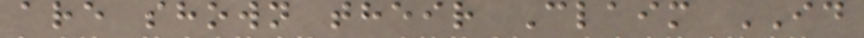are shown their Claim ID
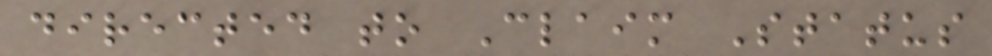directed to Claim Status
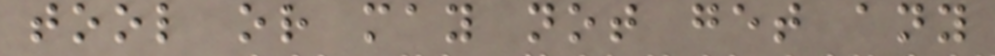tool or may not get any
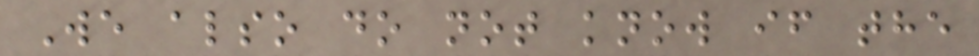We also do not know if the
